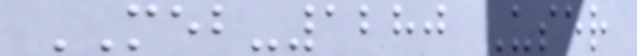MEB-1280 User
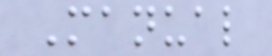Manual
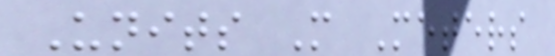Units M Meters
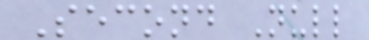Second Null
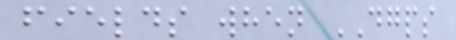fields when DGPS
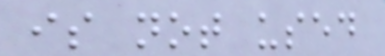is not used
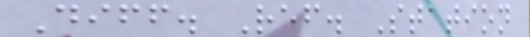Diff. Ref. Station
